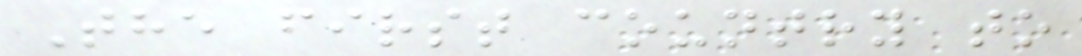The first country to
